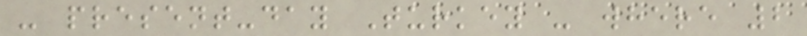- present-day Turkey - where 2
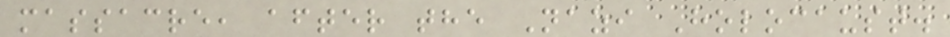massacre, after the Nazi Holocaust.
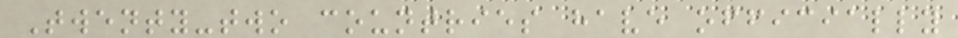Twenty-two countries have officially
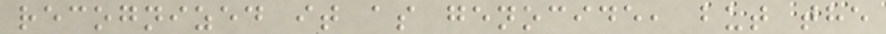recognized it as genocide, but the
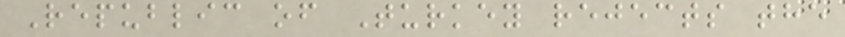Republic of Turkey rejects the
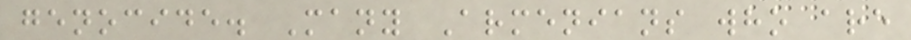genocide. Many Armenians who are
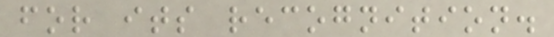for its recognition.
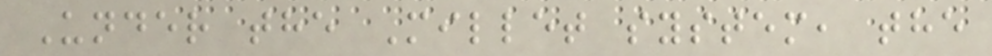Under the Millet system, the
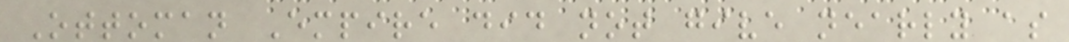Ottoman Empire did not give nearly as
